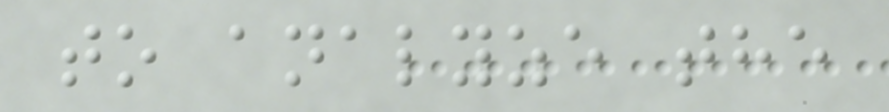to analyze the
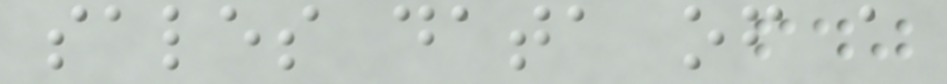sales data of a
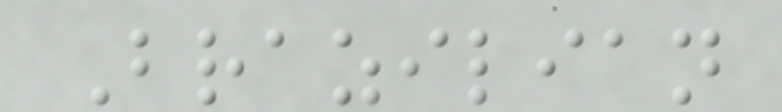Brazilian
